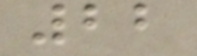22
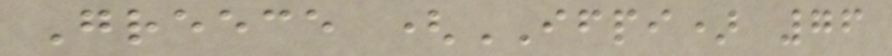Greece (IFPI) 76
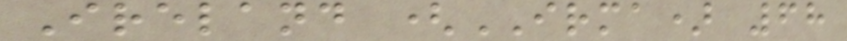Ireland (IRMA) 68
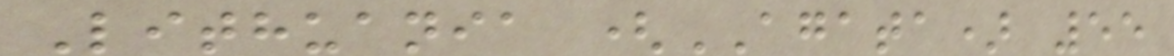Lithuania (AGATA) 55
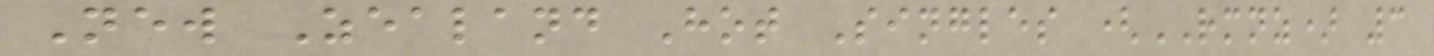New Zealand Hot Singles (RMNZ) 3
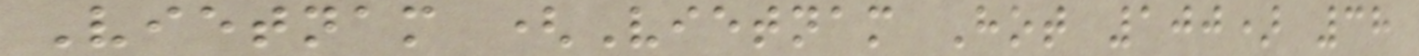Vietnam (Vietnam Hot 100) 38
